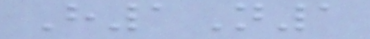H1N1
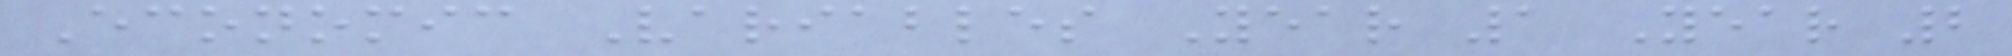Economic Variables Year 1 Year 2
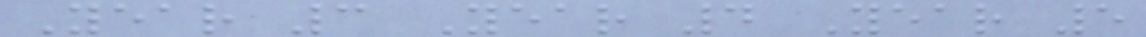Year 3 Year 4 Year 5
